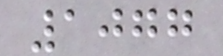1077
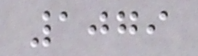1079
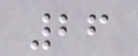26
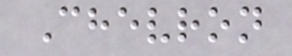Chevron
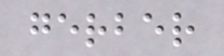gerber
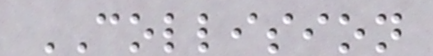COLLISION
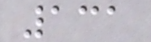131
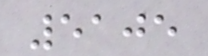5105
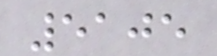5105
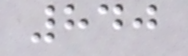840
